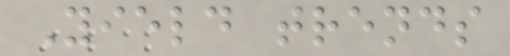Yield trends
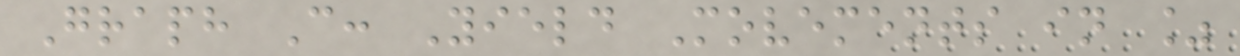Graph C: Yield Movements in %
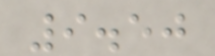9.50
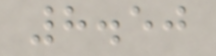8.50
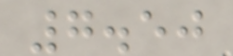7.50
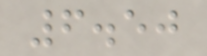6.50
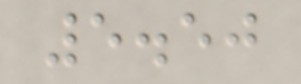5.50
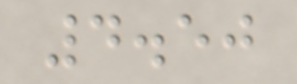4.50
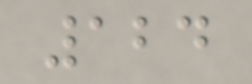124
